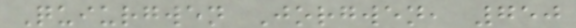Quiurgwen Jorgwen, 750
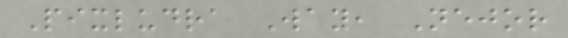Pixludra Way, Nejor
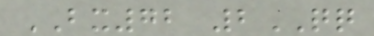BX72 2QQ
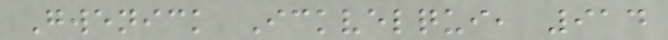Gwenick Ickvelqui, 914
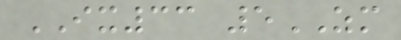IX33 5ZM
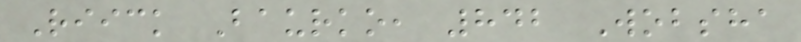Riick Baurko, 842 Wobsha
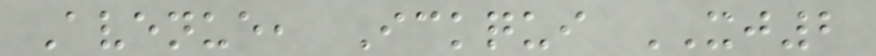Avenue, Ickqui XJ2
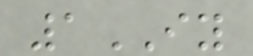1IY
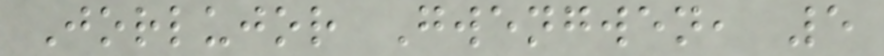Jorlujor Gwengwen, 5
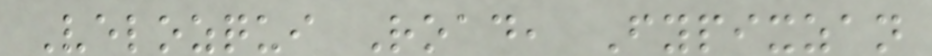Velozqui Road, Fypixzan
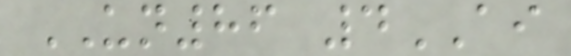UN86 4AI
